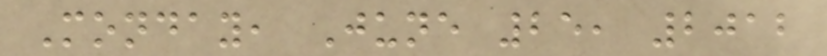Monday, June 25, 2012
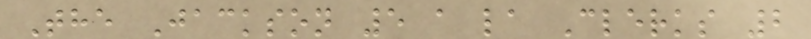The Jackson 5 a la Clerks 2
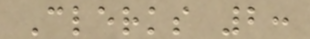Clerks 2:
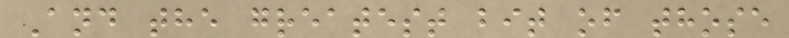And the greatest bit of those
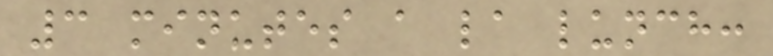3 minutes a la lunch:
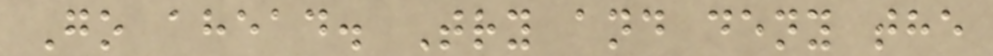Go ahead. Try and deny the
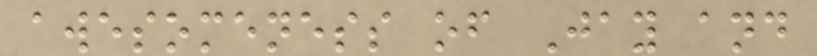awesomeness of Jay and
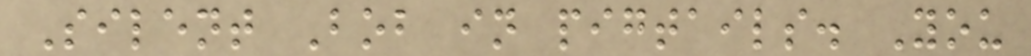Silent Bob in pigtails. You
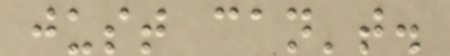just can't.
